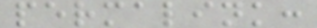permalink:
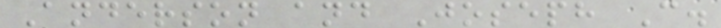Anderson and Joseph C.
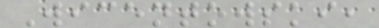Wicentowski,
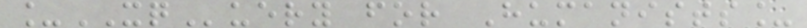_XQuery for Humanists_
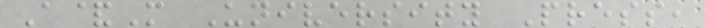A&M University Press,
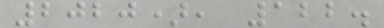2020), 122.
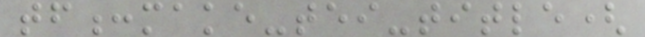tf:make-tei-title(
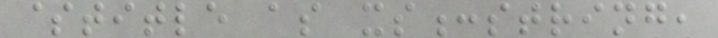$title as xs:string,
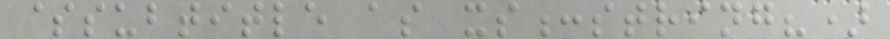$subtitle as xs:string?)
